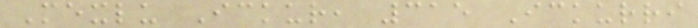Mexlu Ickur, 315 Ickurri
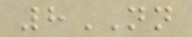8NN
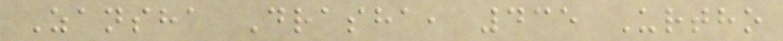Zansha Drasha, 435 Urtho
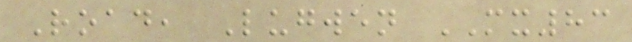Road, Lugwen MX83
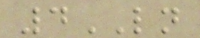4LN
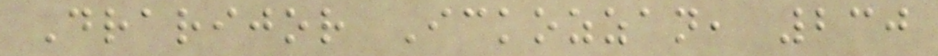Drarijor Ickozzan, 230
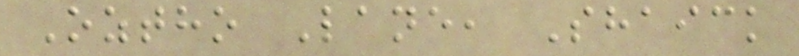Oztho Lane, Shaick
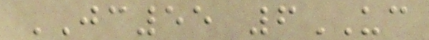JC55 6UC
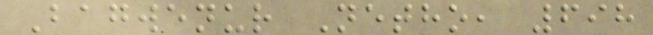Bagwenur Netho, 698
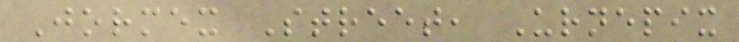Jormex Street, Urnepix
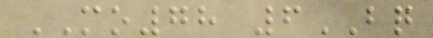MO78 6BQ
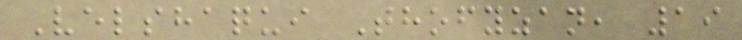Velshaqui Thofyzan, 19
